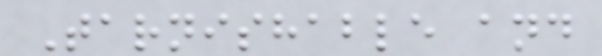Tarnishable and
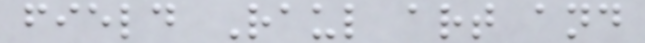field Raul art and
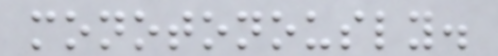monotonously.
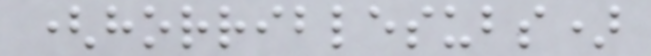(horriblesubs)
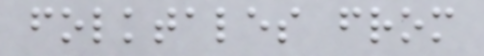folktales from
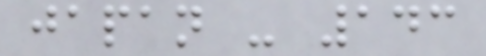japan - 143
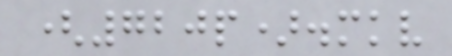(720p).mkv
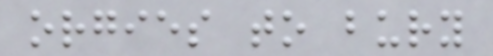orgies to bury
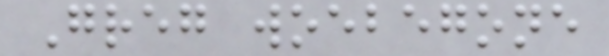Greg woebegone
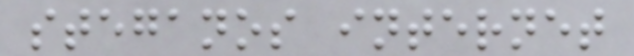steganos internet
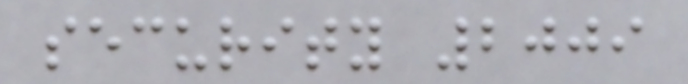security 2009
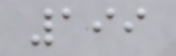199
